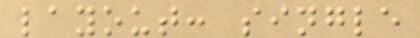layout: single
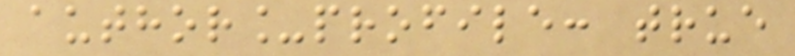author_profile: true
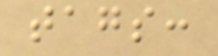tags:
